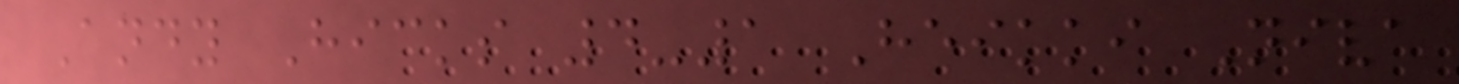Andy Hicks 4-1 Heikki Niva
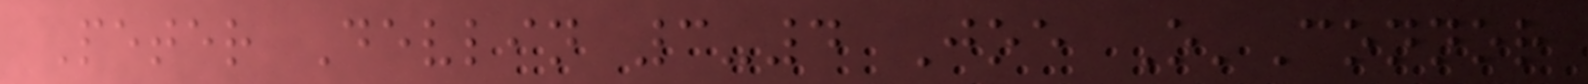Peter Devlin 3-4 Joe O'Connor
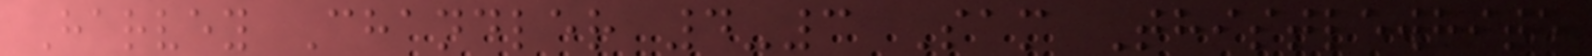Harvey Chandler 4-3 Sam Thistlewhite
